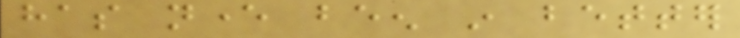has never been in better
